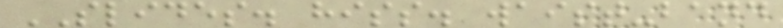SLIDES. hiss. waist-band
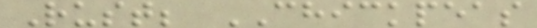Rust; CHICKPEAS
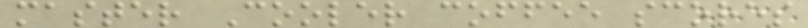master Cooler coffee scores
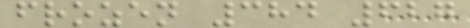frozen 384 627
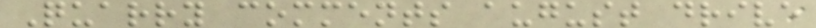Quarry comments august drive
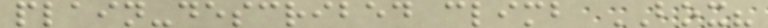plain-described climb BOX?
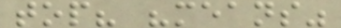top? "means"
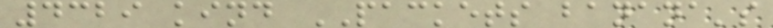4329 kind PACKETS banana's
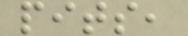pits,
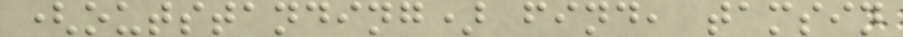(outstanding) find, tamsin
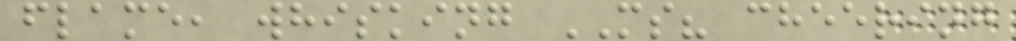flame, whisking MS? cheering
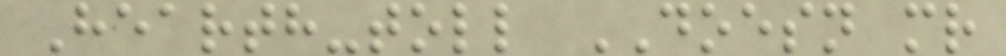Hearth-toll DOESN mr
